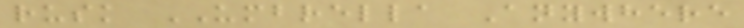rusk UMBRELLA Anywhere
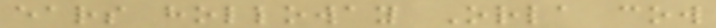ears holloway Orla cow
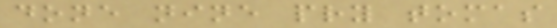done nine pry tomas
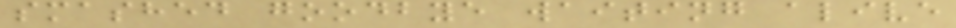smashed goodbye waiting alive
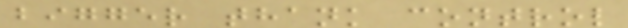bigger thank control
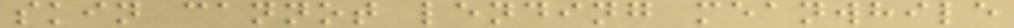skin cannot lending meanwhile
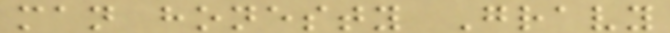man honesty Gravy
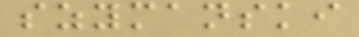szymanski
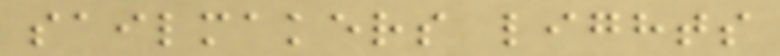sailmakers lights
